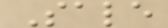Sale
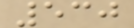530
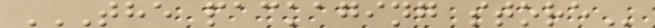THE PACKAGING STORE
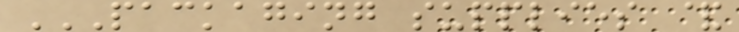PACKAGING SUPPLIES &
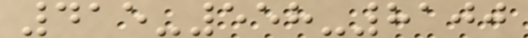415-558-8100
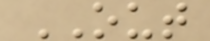OUT
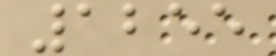1255
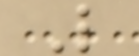L
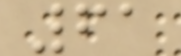61
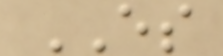ES
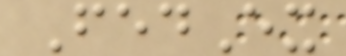FedEx
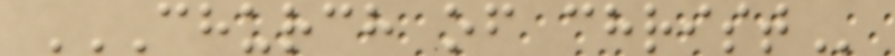CHURCH OF CHRIST
